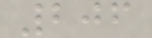206
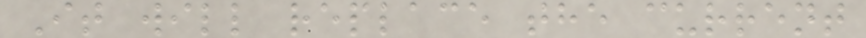It will replace the current
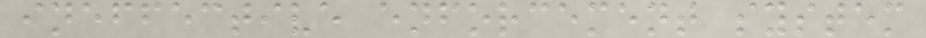ineffective enforcement system
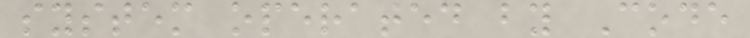system operated by Code
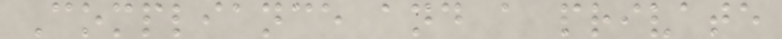Compliance and a private
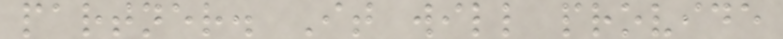partner. It will provide
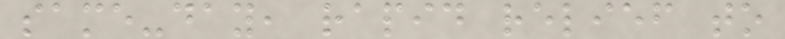same-day, rapid relief to
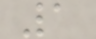1
